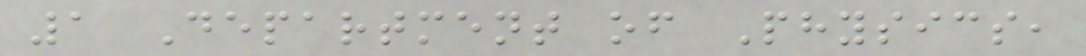1 Department of Physics,
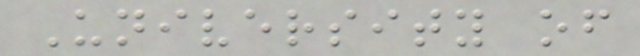University of
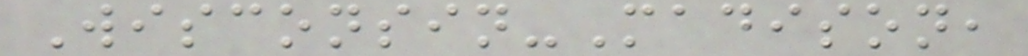Wisconsin-Madison,
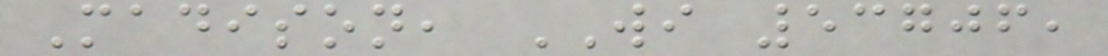Madison, WI 53706,
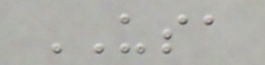USA
